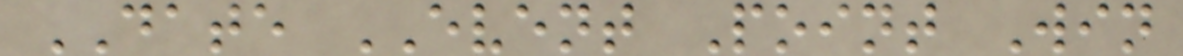DATE EVENT Point Win
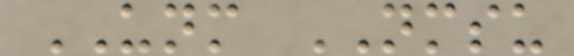UNM NMSU
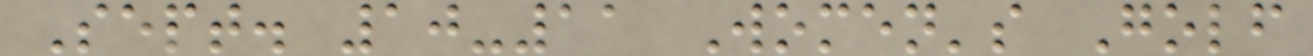Sept. 10-11 Women's Golf
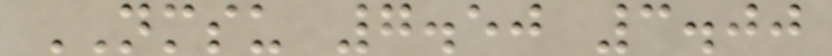NMSU 7.50 3.00
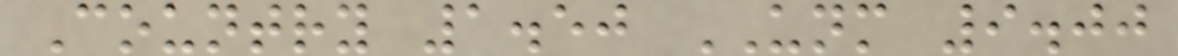Country 1.50 UNM 9.00
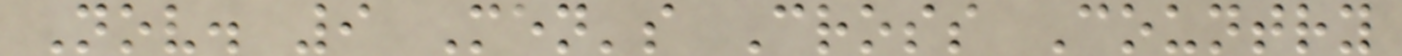Nov. 9 Men's Cross Country
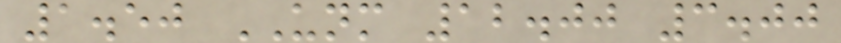1.50 UNM 12.00 3.00
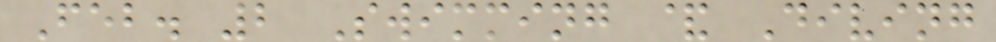Feb. 2 Swimming & Diving
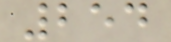254
